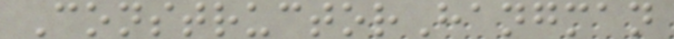ConstructorHangman
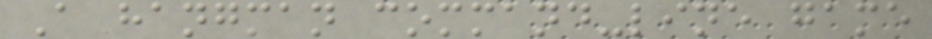A hangman command-line game
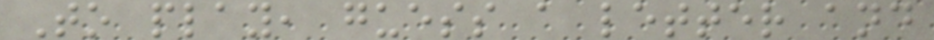To play, guess a letter and
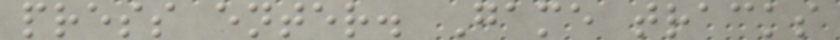press enter. Game tracks
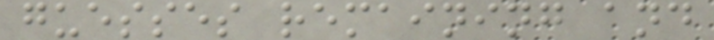guesses remaining and
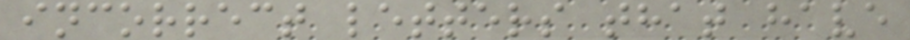incorrect letters that have
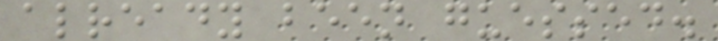already been guessed.
